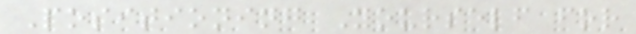Positioning Yourself for
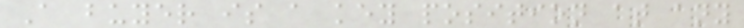A buyer is a key position at any
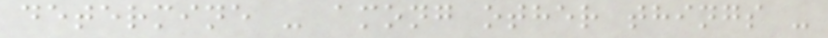determine - among other things -
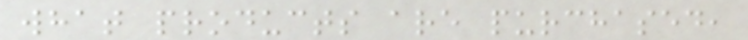what products are purchased,
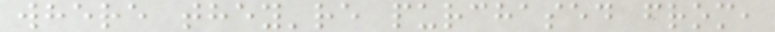where they're purchased from,
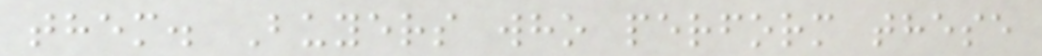them. Buyers who perform these
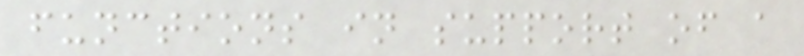functions in support of a
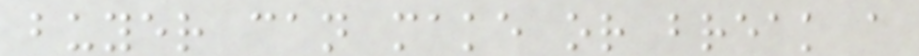buyer can make or break a
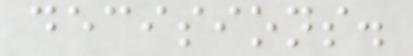decisions.
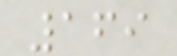169
